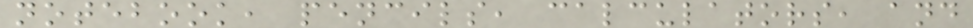notebook, pencils, calculators, and
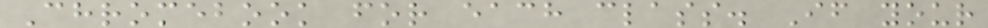Chromebook for each class. If your
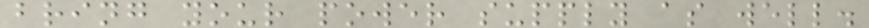bring your power supply as well.
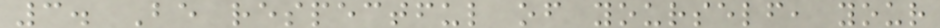3. Be respectful of yourself, your
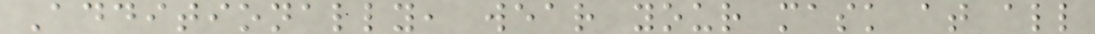Additionally, wear your mask at all
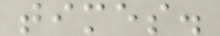times.
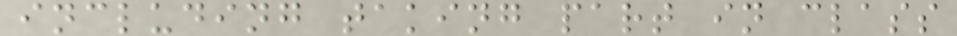including taking part in class
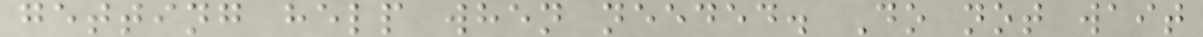getting help when needed. Do not wait
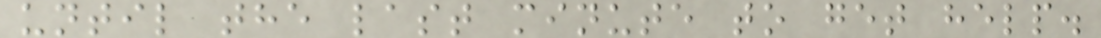until the last minute to get help.
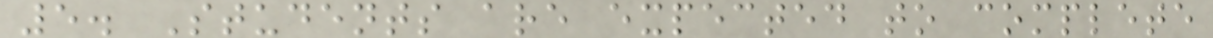5. Students are expected to complete
